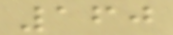160
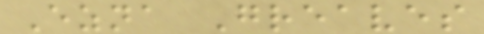Ezna Greaves
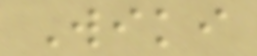Wiki
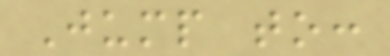Jump to:
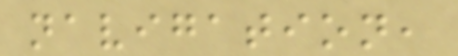navigation,
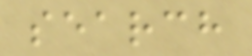search
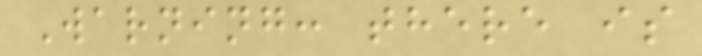Warning: there is
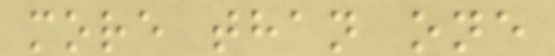more than one
